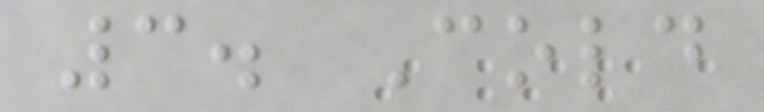3. Cold
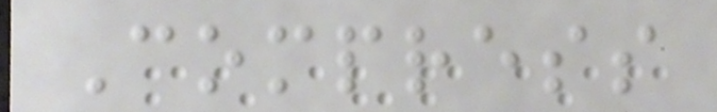Compress
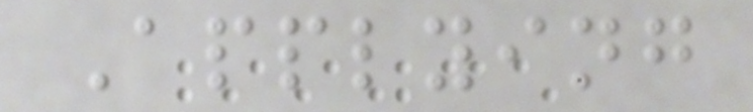Applying
